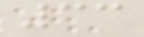33
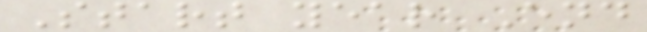Start year End
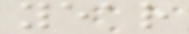year
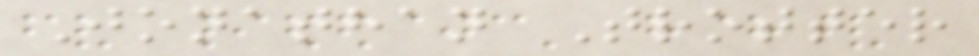Jonathan Trotter
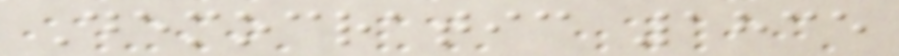Democratic 1835
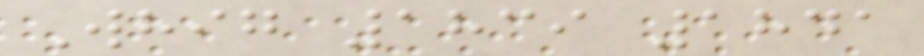Whig 1839 1841
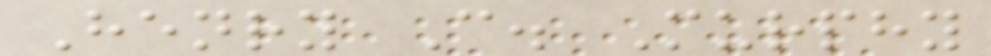Henry C. Murphy
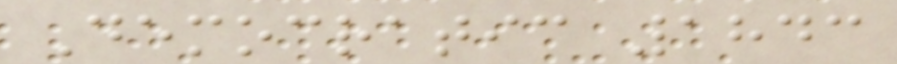Democratic 1843
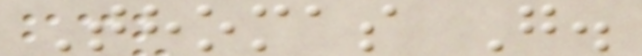Thomas G.
